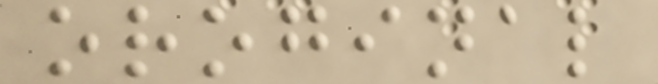oroginal
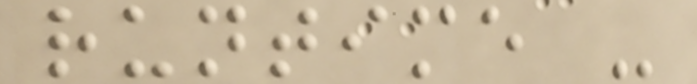runtime -
